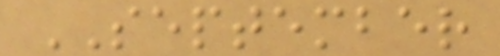SEPTEMBER
